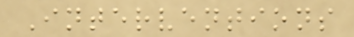Interventions
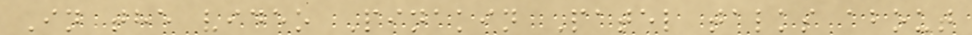In the video Pinakin Patel talks about
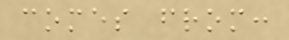comes from:
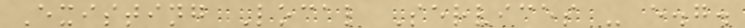Existing Local Services - e.g.
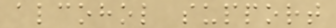alcohol support
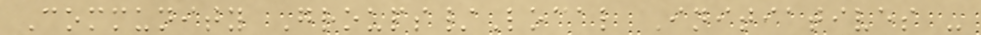Community Groups/Local Initiatives -
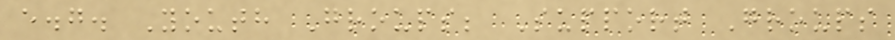e.g. Youth Groups; Support Groups
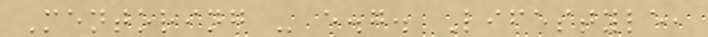Mentoring - e.g. Lifestyle,
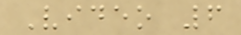Video 6
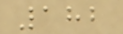182
